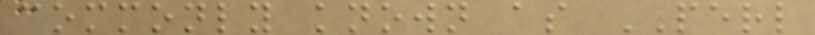commonly known as PERL
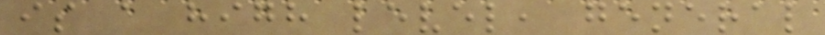is a high level, general
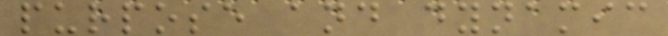purpose and dynamic
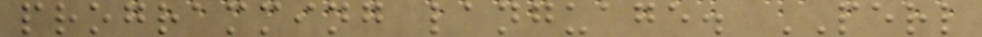programming language. PERL
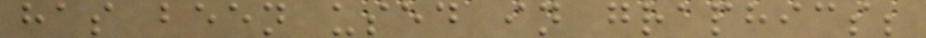has been used in graphics;
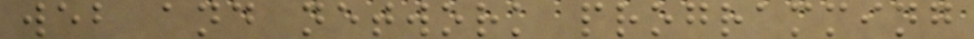web and network programming
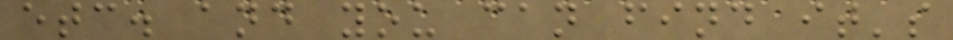etc. and you can find it's
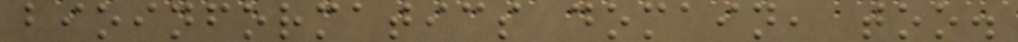bioinformatics domain, too.
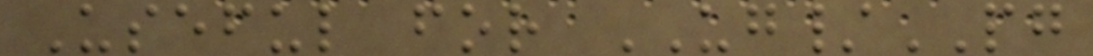Useful for UG/PG
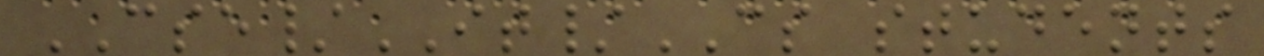CSE/IT/CS students
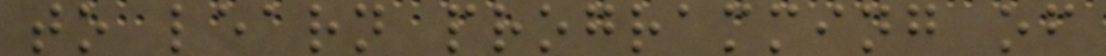to learn programming of
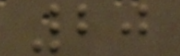20
